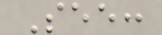See:
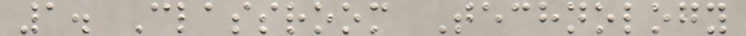1. Classroom Technology
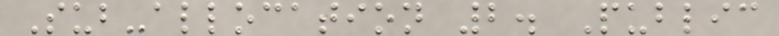Sub-allocation 2. Public
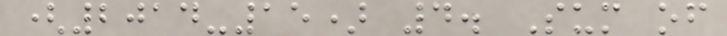(2014-15) 4. Sum of
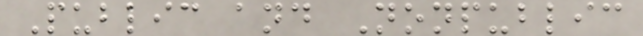Public and Nonpublic
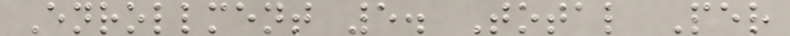Enrollment 5. Total Per
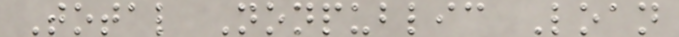Total Nonpublic Loan
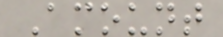Amount
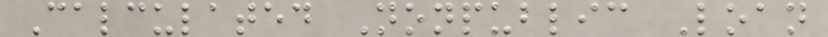Calculated Nonpublic Loan
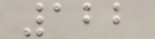122
